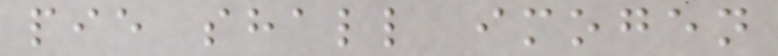pie shall imogen
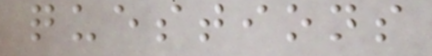questions
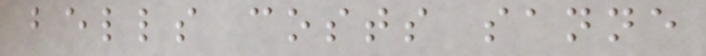bells costs sanne
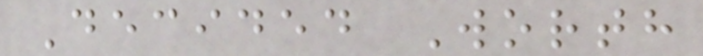Decided Worth
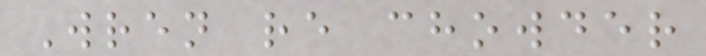Wren re chowder
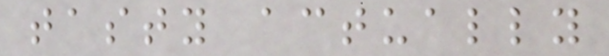tasty actually
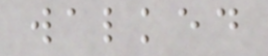walked
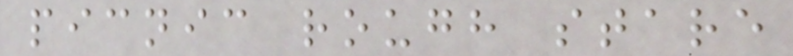picnic rough stare
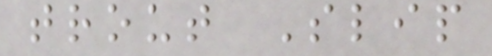trout Slip
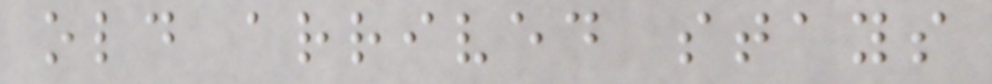old arrived stays
